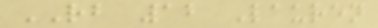RB 12 Lauren
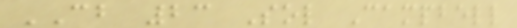CB 23 Sol Campbell
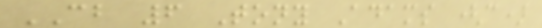CB 6 Tony Adams (c)
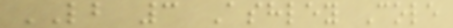LB 3 Ashley Cole
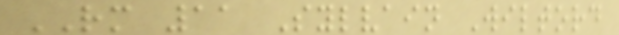RM 11 Sylvain Wiltord
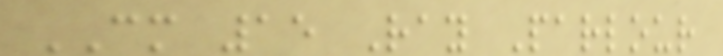CM 15 Ray Parlour
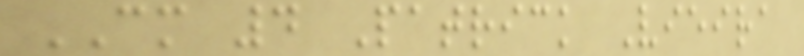CM 4 Patrick Vieira
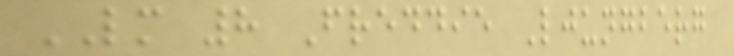LM 8 Freddie Ljungberg
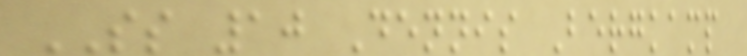SS 10 Dennis Bergkamp
